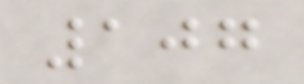107
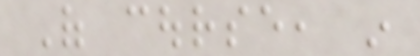Of course, in
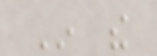In the
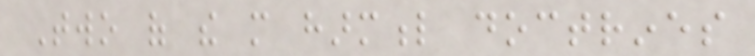Two of the more harmful doctrines
